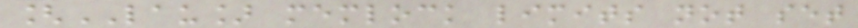[LAU] memlock limits not set
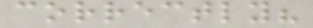correctly?
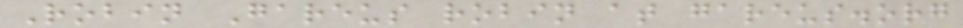Robin Gareus robin at gareus.org
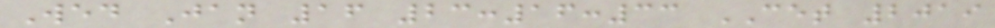Wed Jan 16 23:16:33 CET 2019
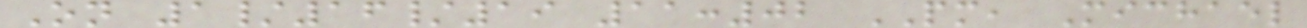On 1/16/19 11:02 PM, Michael
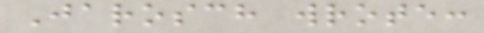Jarosch wrote:
